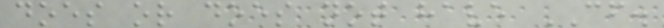does or does not have CF.
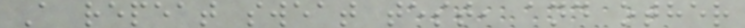A repeat sweat test, and other
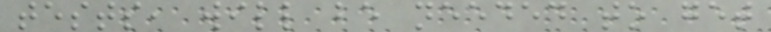tests, will be needed to get
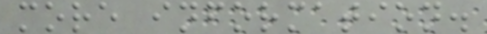more information.
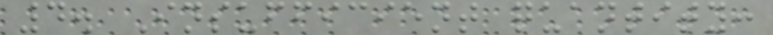4. Insufficient quantity:
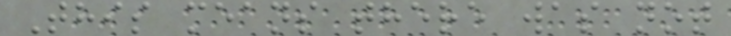This means there was not
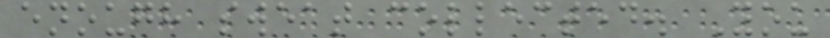enough sweat collected. You
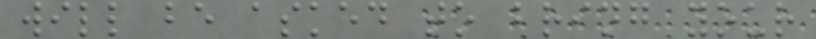will be asked to bring your
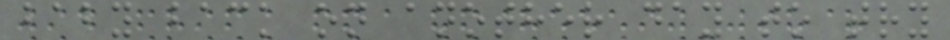baby back on another day to try
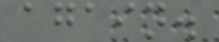again.
